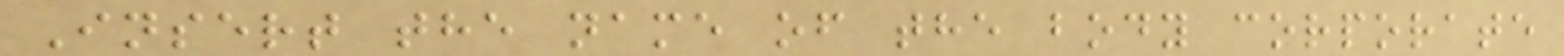Insert the name of the body corporate
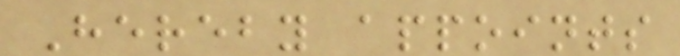Hereby appoints
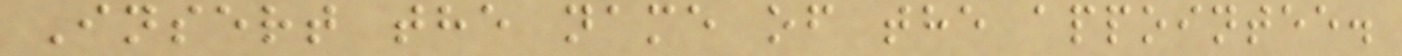Insert the name of the appointee.
